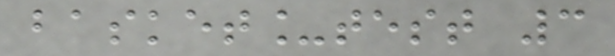basket_test 3
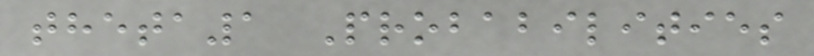theta1 Probabilities
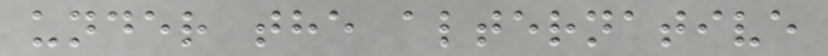under the alternative
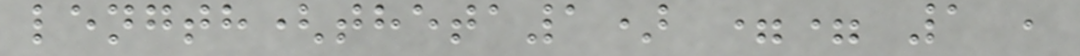length(theta1) == 1 ,
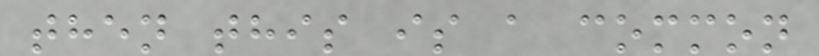then this is a common
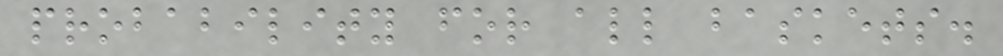probability for all baskets.
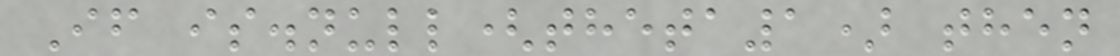If is.null(theta1) then
